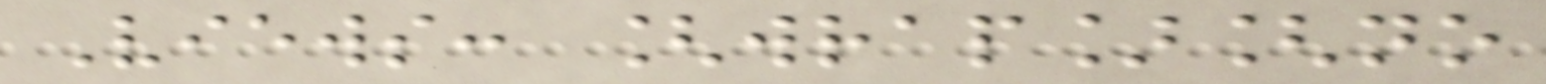Views: [wrap][no
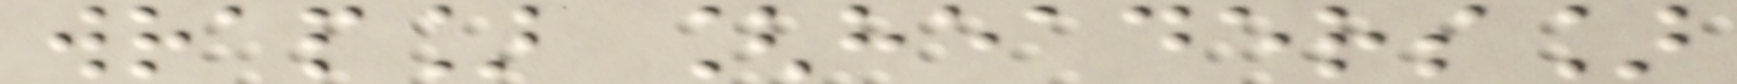wrap] [headers]
